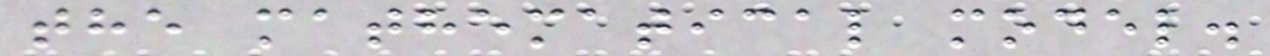the mathematical model.
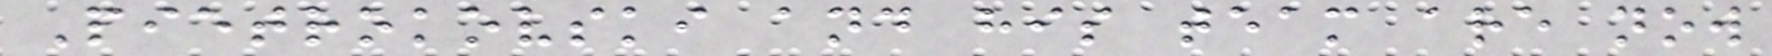Pietrokovski and his team are now
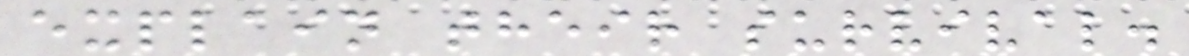explain their survival.
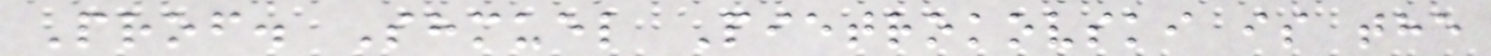Prof. Shmuel Pietrokovski is the
